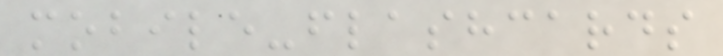mobile-flashcards
